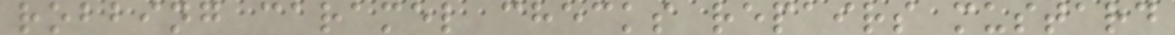robbing caramel checks repairs mustard
